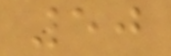50
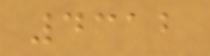4312
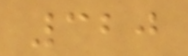320
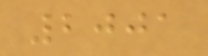2001
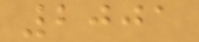2001
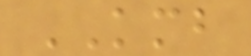KMB
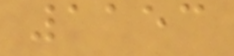1153
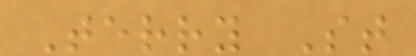Terry St
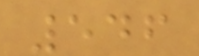546
